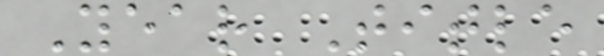Year Title
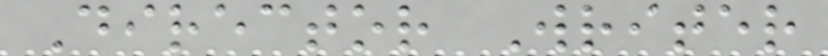Director Writer
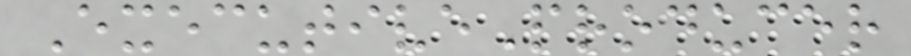ExecutiveProducer
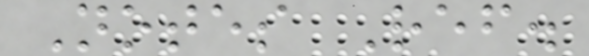Notes Ref.
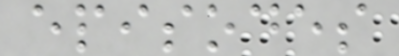episodes
